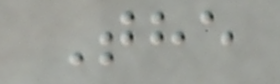The
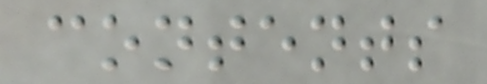contents
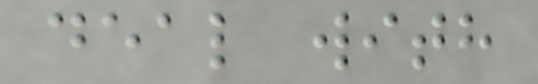deal with
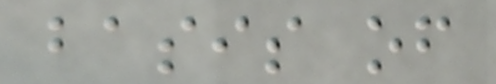basis of
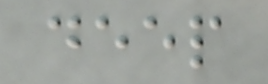deep
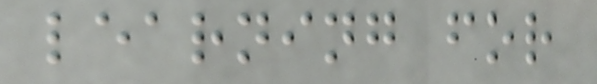learning for
